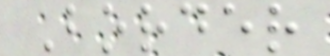Border
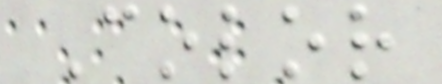Color
